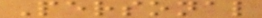Personal
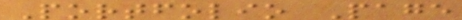Portfolio Page
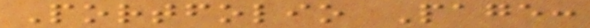Portfolio Page:
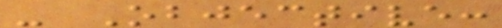- Objective:
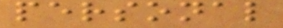personal
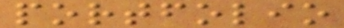portfolio
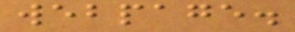webpage.
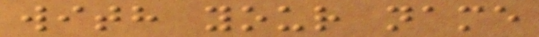with your name
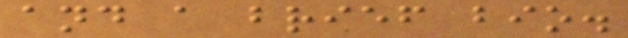and a brief bio.
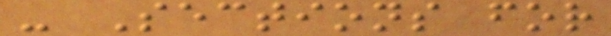- Sections for
